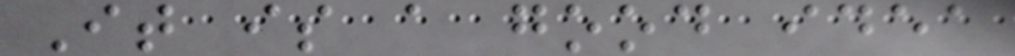It is a good idea
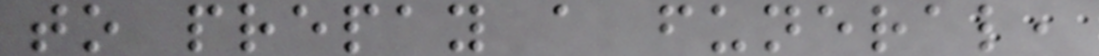to prepay a funeral,
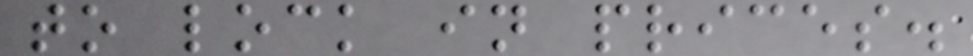to lock in prices.
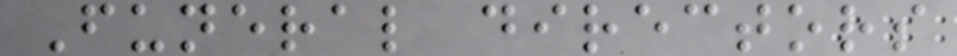Funeral directors
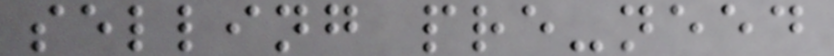selling pre-need
